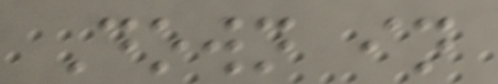Down in
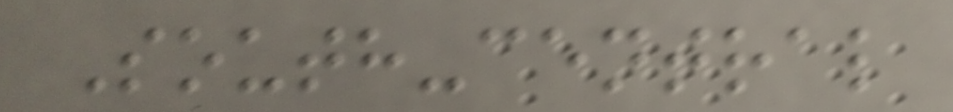South-central
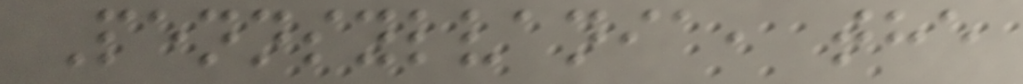Pennsylvania, the
